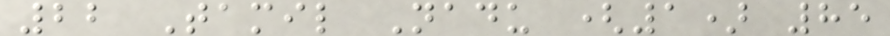22 Tamil Nadu (1) 85
